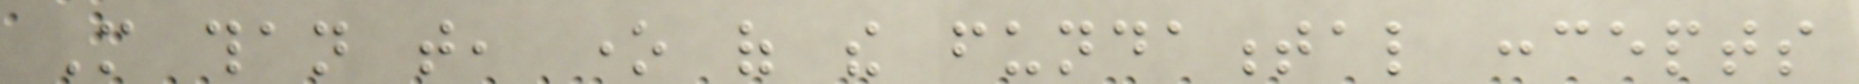More than that, one of the fundamental concepts
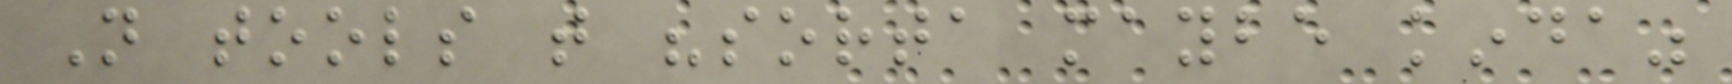Not tools that "sorta maybe kinda"
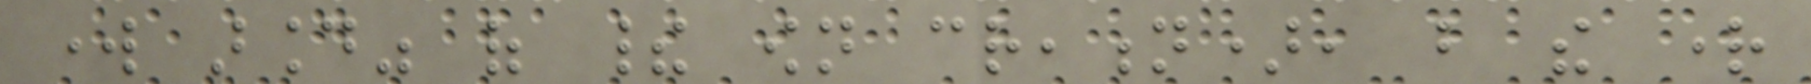work around" of their own creation), but the right
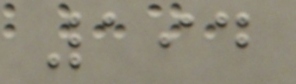194
